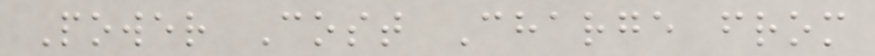Power Cost Charge from
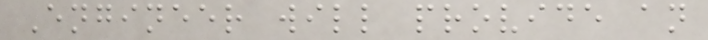Engineer will provide an
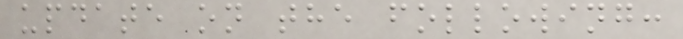update on the following:
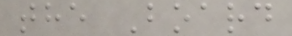the Board
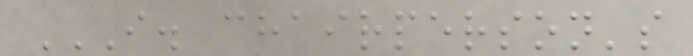I. CHAIRPERSON'S
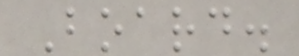Board.
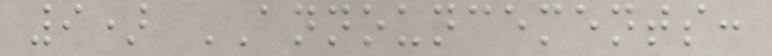9) ANNOUNCEMENTS:
